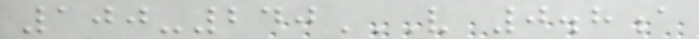100-240V 0.8A
